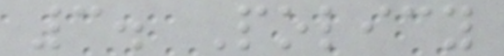3. Policy
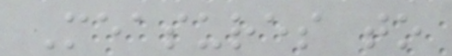Measures to
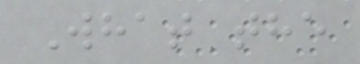What the
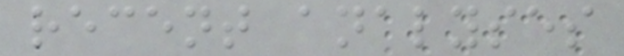recent analyses
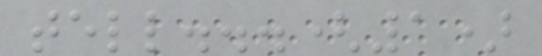tell...(1)
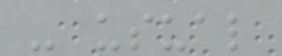- usual
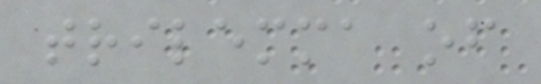trilemma of
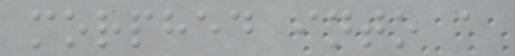morphed into a
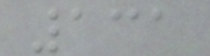131
